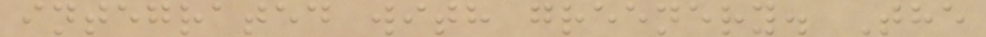integrated with greenery. The
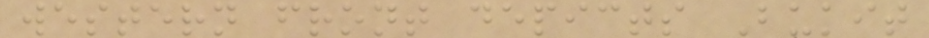western front depicts Bukit
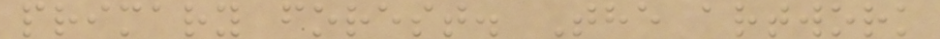primary forest. The artwork
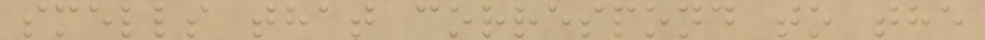smells that correspond to the
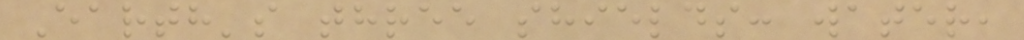Earth's three shields: water,
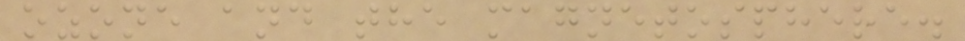ozone and the magnetosphere.
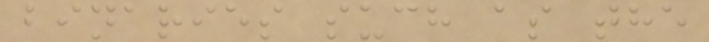binaries such as the
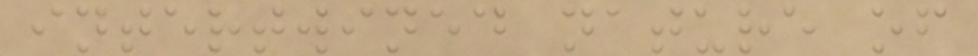intertwined nature of
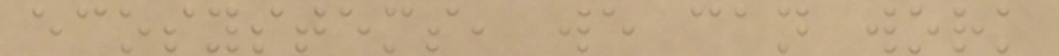ecosystems, we can work
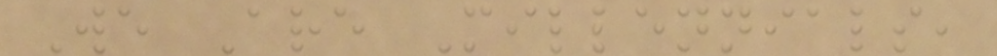We Are Millennials,
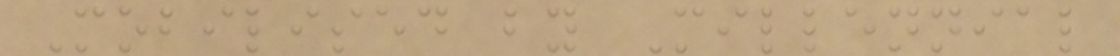Mobilised by Millennial
